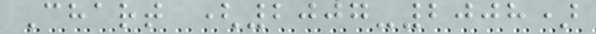Chart (2007-2008)
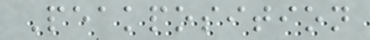Peakposition
